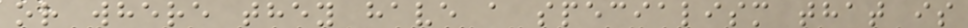or where they have a specialism that is
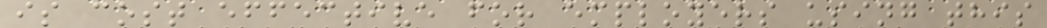is cost effective for employers using this
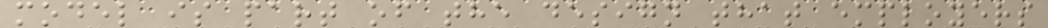model is part of the design that employers
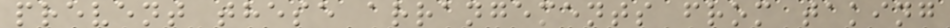prevent these arrangements from taking
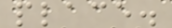place.
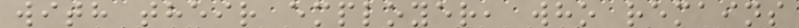with their employer, who remains
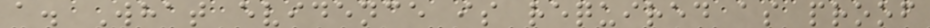a. What evidence is required as proof
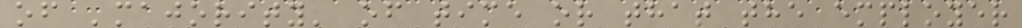of 'majority' of time or that the employer
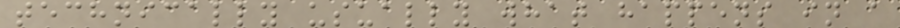technically usually what happens in a
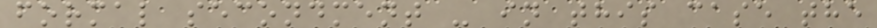formal secondment - in this case the
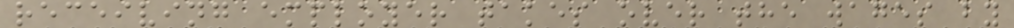receiving employer takes over the wages by
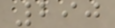290
